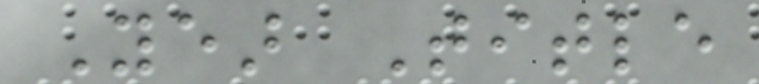Year Title
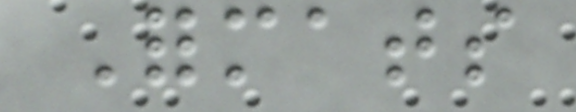Formats
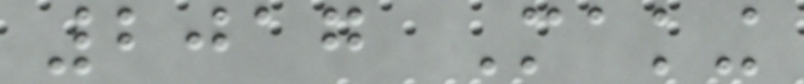2017 Making
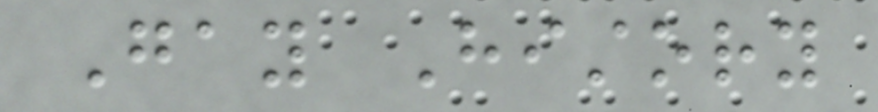Gay History
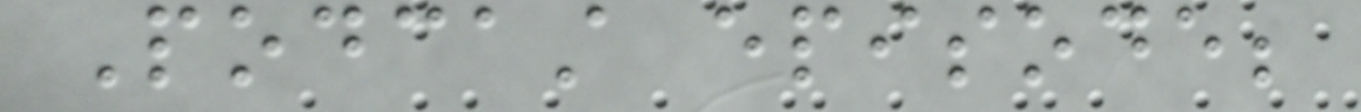Podcast episode;
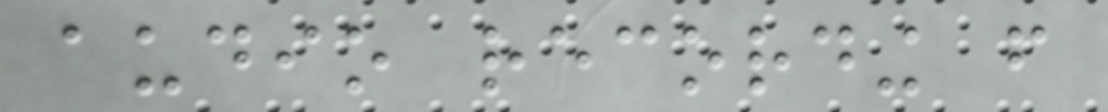audio recording from
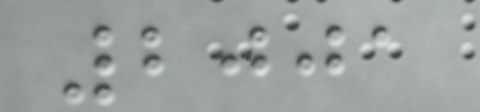2001
